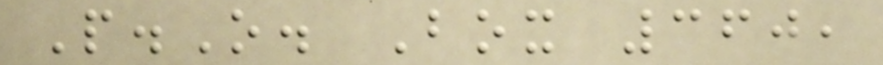P.O. Box 360,
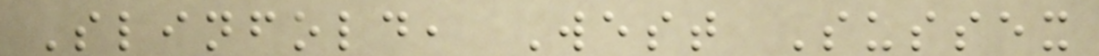Slinfold, West Sussex
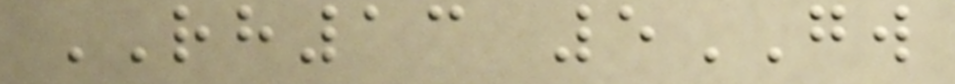RH13 5GW
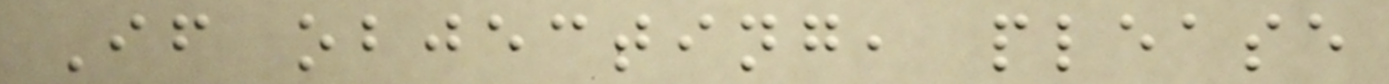If objecting, please
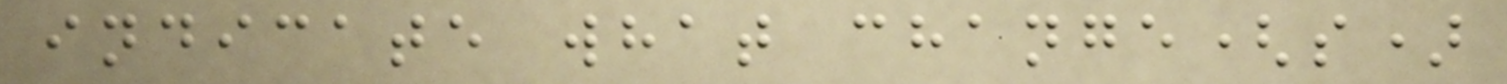indicate what change(s)
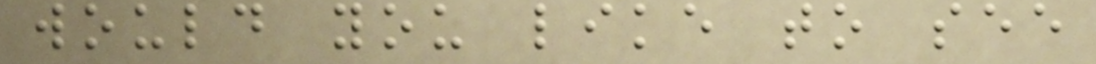would you like to see
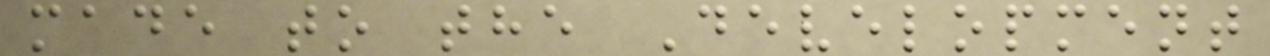made to the Development
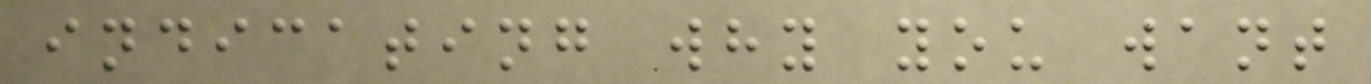indicating why you want
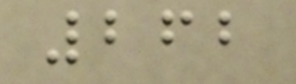262
